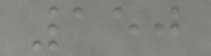150
